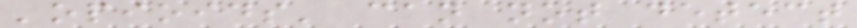'opioids' can not detect
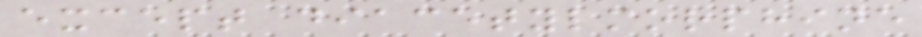except diacetylmorphine
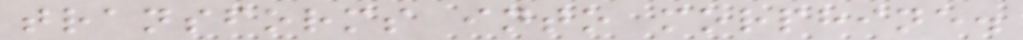transforms into morphine.
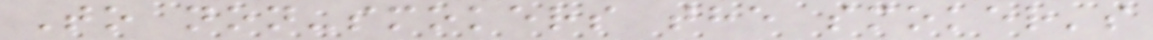To non-smokers the smoker's
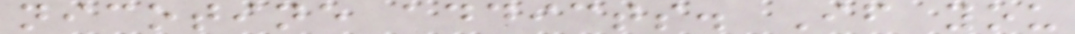nicotine addicts. If you
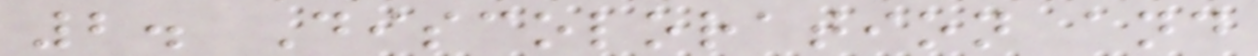2. Discoloration and
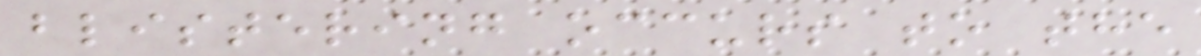blistering occurs to the
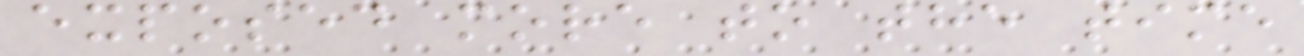exposed more to the time
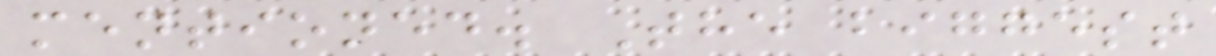mentioned. The biggest
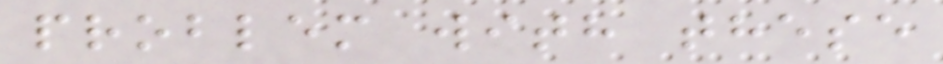problem with these
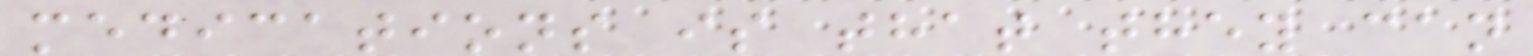medications is that they can
